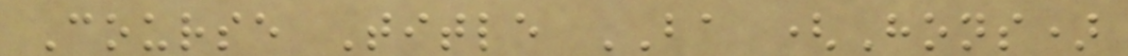Course Title BA (Hons)
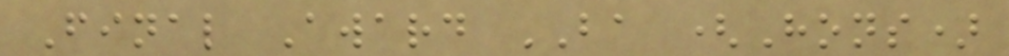Final Award BA (Hons)
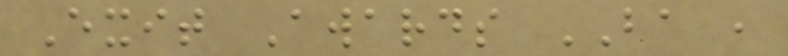Exit Awards BA ,
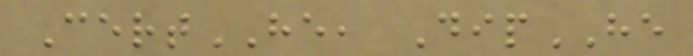CertHE, DipHE
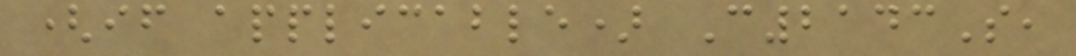(if applicable) C2143S,
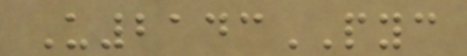U2143PYC
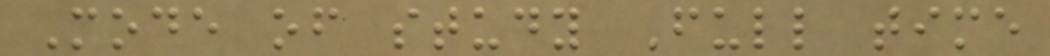Mode of study Full time
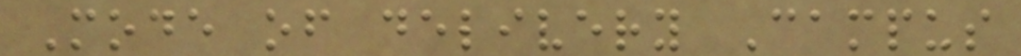Mode of delivery Campus
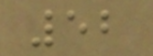52
